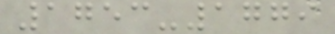1753-1779
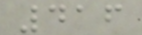416
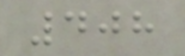408
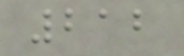212
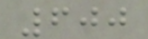600
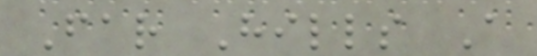Far Hills A
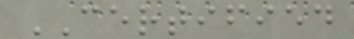CERTIFIED
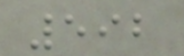592
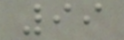99
